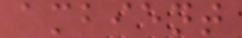ambient
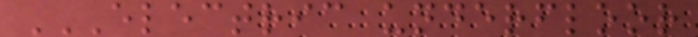ELECTRIC UNDERFLOOR
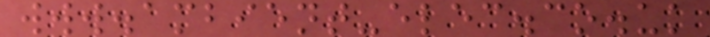www.ambient-elec.co.uk
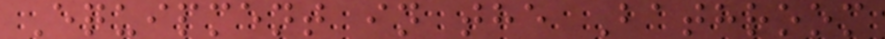Equipment in the Bathroom
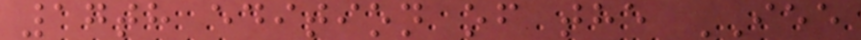17th edition of the IEE
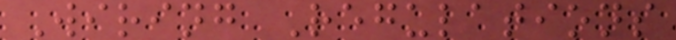Wiring Regulations
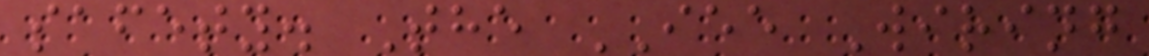safety. The IEE Wiring
